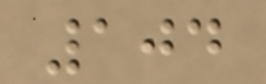104
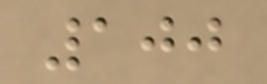100
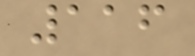116
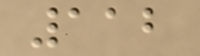112
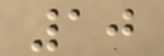10
